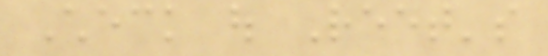Check out Reet's
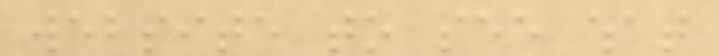website to see what
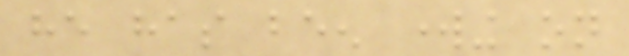he has been working on
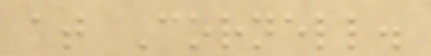at Cornell.
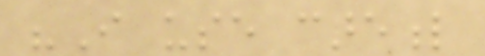"I use careful
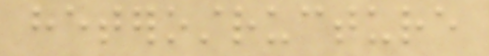heterostructure
